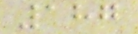187
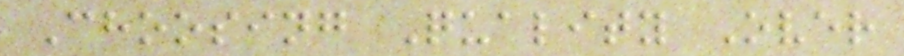Choosing Quality Over
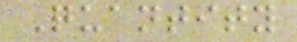Quantity
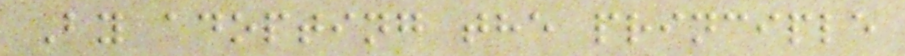By adopting the principle
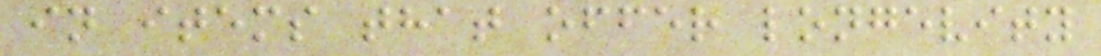in items that offer longevity
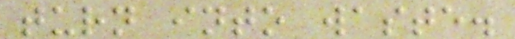turn into waste.
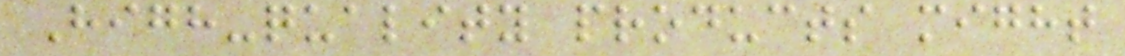High-quality products might
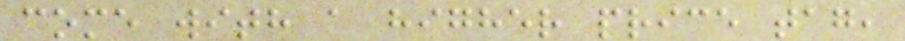come with a higher price tag,
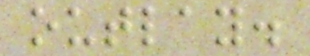outlay.
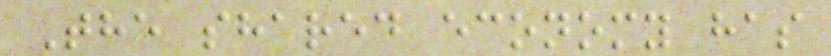The shared economy has
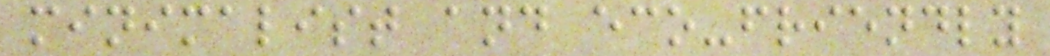minimalist and eco-friendly
